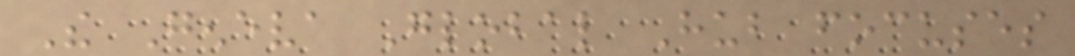The Geneva Global Hub focuses
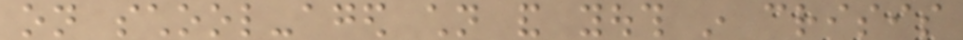on school-aged children and youth in crisis
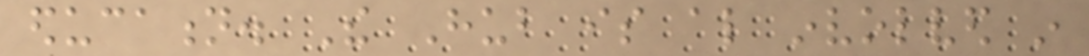education. The Hub is also involved in
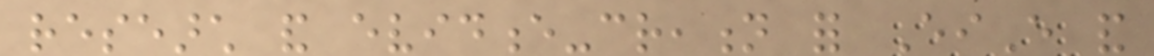research and evidence-creation for EiE and
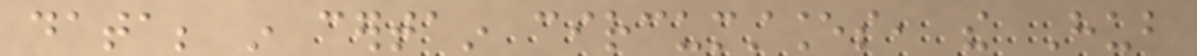data; in certain circumstances, the Hub
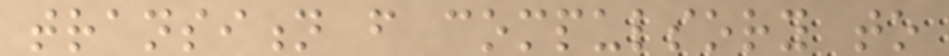transition from compulsory to
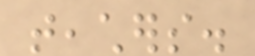teachers.
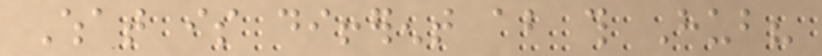What is different about this Hub?
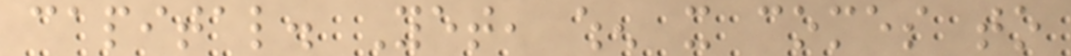capital. Yet, when it comes to
